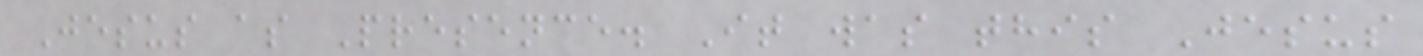Jesus as Presence. It was this Jesus
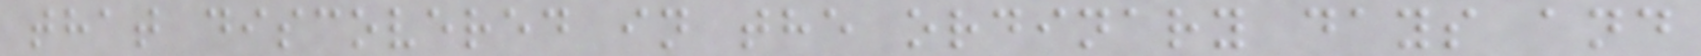that discovered in the ordinary days and
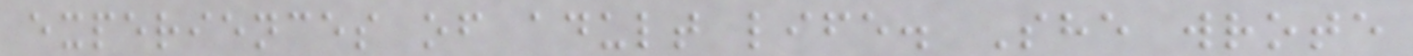experiences of adult life. She wrote
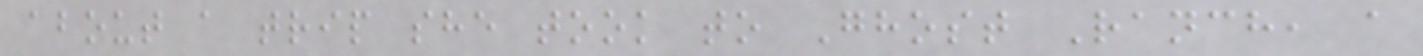about a trip she took to Ghost Ranch, a
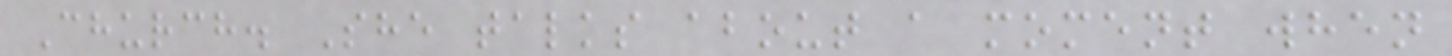Church. She talks about a moment when
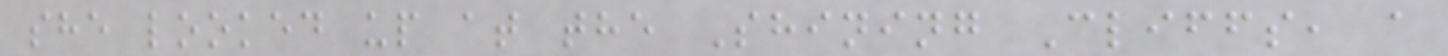she looked up at the Shining Cliffs, a
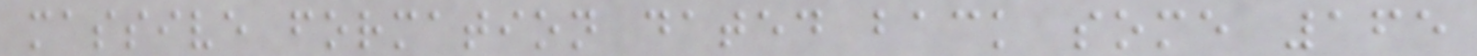massive formation dated back some 165
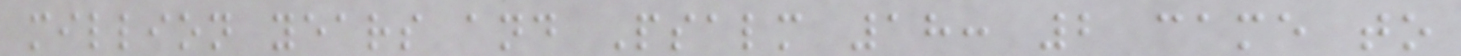million years and Psalm 18: 2 came to
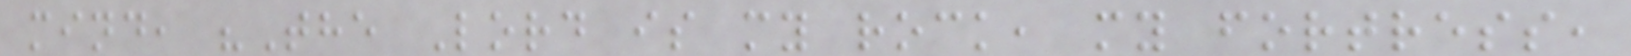mind, "The Lord is my rock, my fortress,
